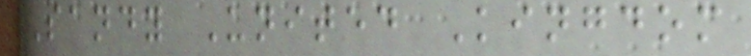Sandy United Kingdom
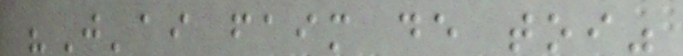"J'ai faim de toi"
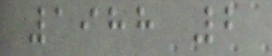1988 2
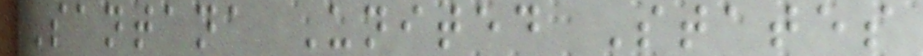Santana United States
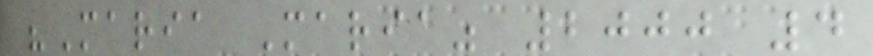"Maria Maria" 2000 4
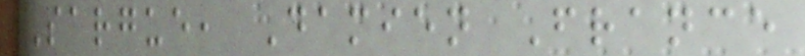Sargue, Damien France
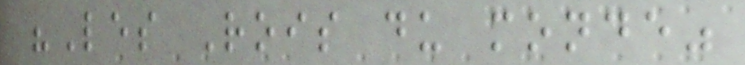"Les Rois du monde"
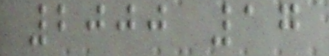2000 17
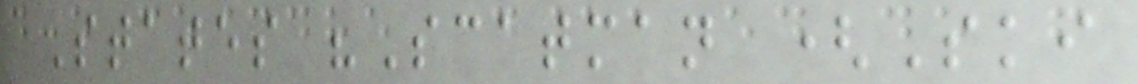States "Scatman (Ski
